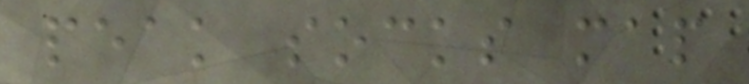peak socks map
